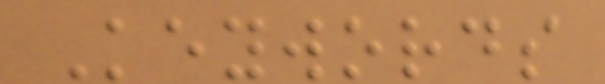Keywords
